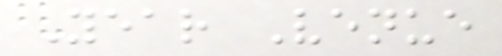Year Venue
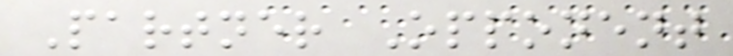Partner Opponent
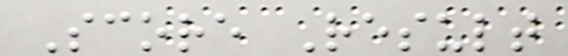Score Result
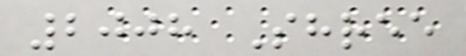2008 Shree
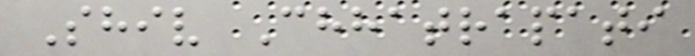Shiv Chhatrapati
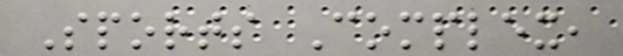Sports Complex,
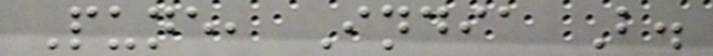Pune, India B.
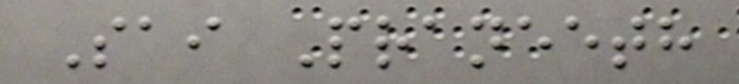Sai Praneeth
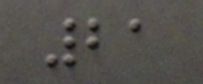21
